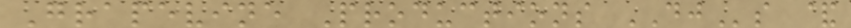Grapevine Productions DJs &
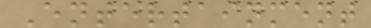Entertainment
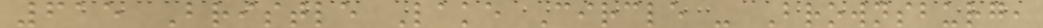615 Bristle Lake Circle - Brownsburg,
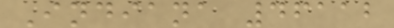Indiana 46112
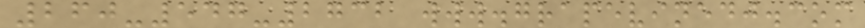260-547-2732 www.grapevinedj.com
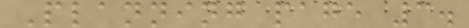Planning page 3.
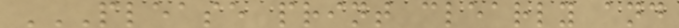PLEASE PRINT CLEARLY AND
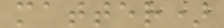matter)
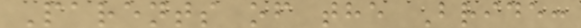Parents of the Bride:
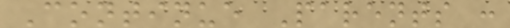Continue Parents :
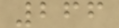266
